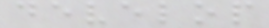develop
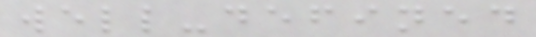well-defined
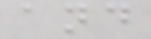and
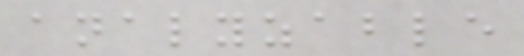analyzable
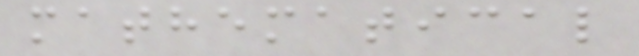mathematical
